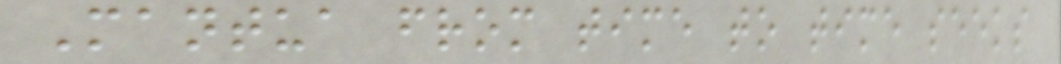Mantua from time to time seeks
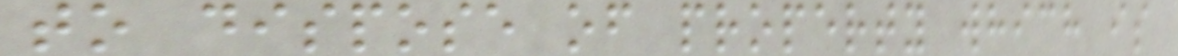to dispose of property which is
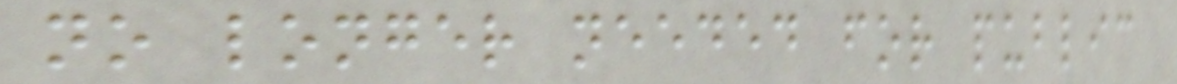no longer needed for public
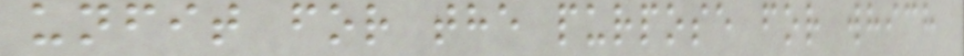unfit for the purpose for which
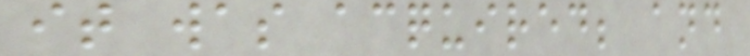it was acquired; and
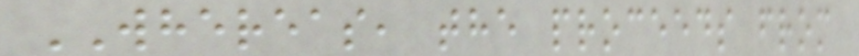WHEREAS, the proceeds from
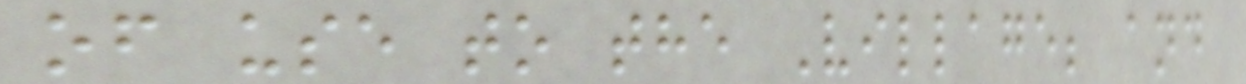of use to the Village; and
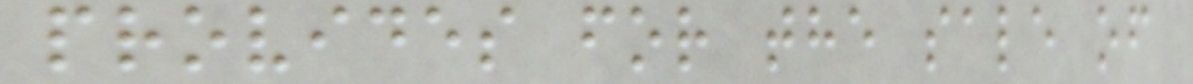provides for the sale of
